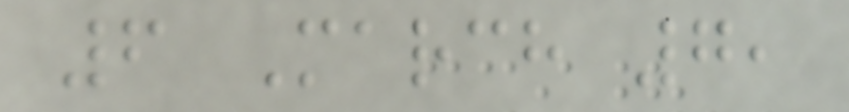6 March 7,
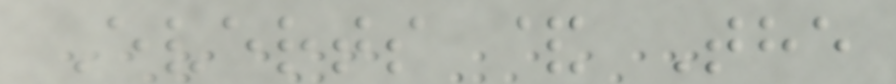Everts & The
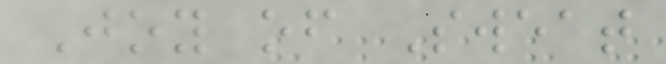Joy of Sweat
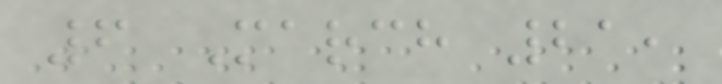6 March 21,
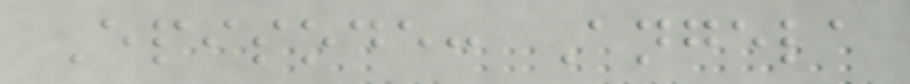Episode: Angela
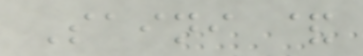Saini &
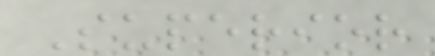Superior
